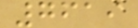7619
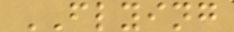FLYING
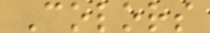Colors
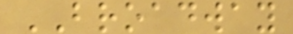BROADWAY
